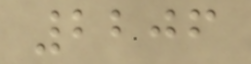2206
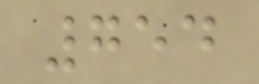754
